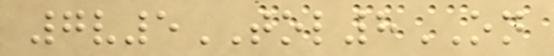7v5TOL8ON
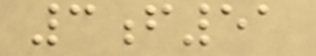3f51
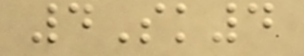4Sk4
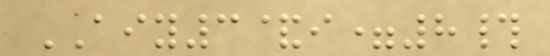AIY3&i=8#
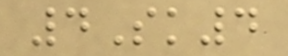4Sk4
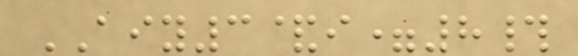AIY3&i=8#
